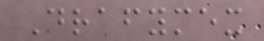Drafymex
